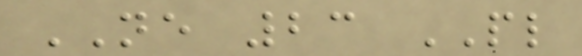NE 23 PL
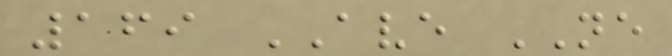169 AVE NE
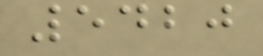5420
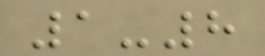1-8
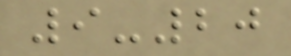9-20
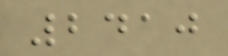2410
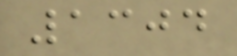1304
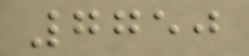7750
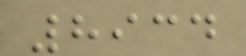8934
